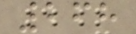268
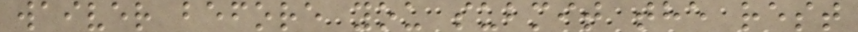waiver before you submit the rest
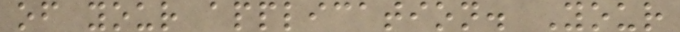of your application. Your
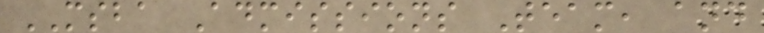MSBA Admissions Team, and
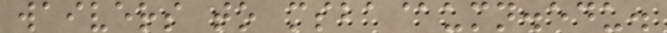waivers to msba@umn.edu.
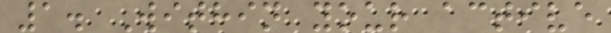1. Within your active
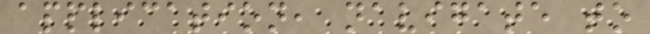application, navigate to
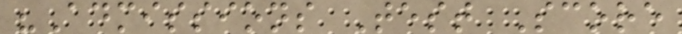"Admissions Test Score
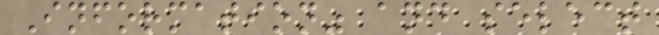Information" and select
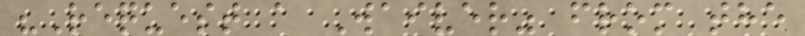"Request a Waiver" from the
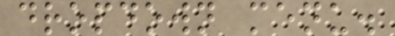dropdown menu.
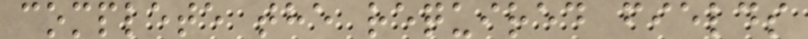complete the required fields
